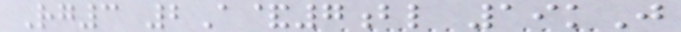Rg3 2A&7bl 19kJ
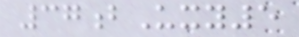37bUxy5
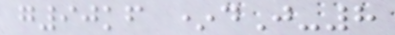g90kf *dJ-8
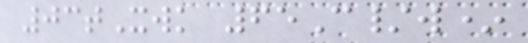03tXwk 65C/w*
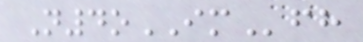N4oIMfh
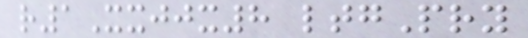r1Xxjjx8 ltgPry
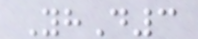YhD3
